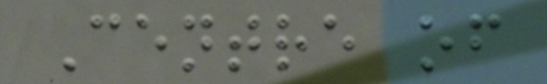Centre of
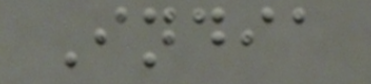India
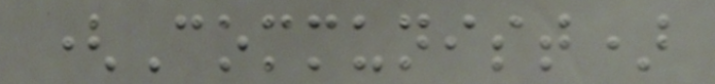(Communist)
